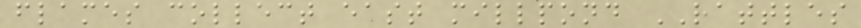flames collect east millpond RATTLES
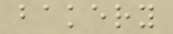bakery
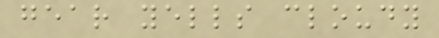gear yells cloudy
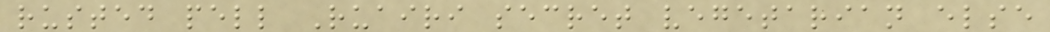rusted pell Ruairi secret vegetarian else
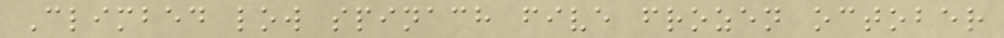Climbed low spinach five frozen october
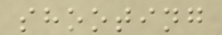shooting
